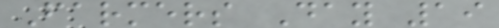Farmers Day 19
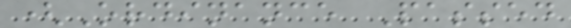(Ordinance Passed
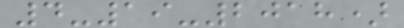4-19-2018)
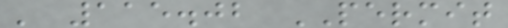' 115.02 PERMIT
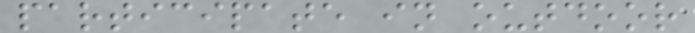participate in outdoor
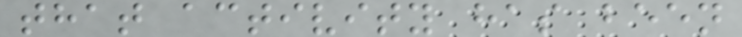that activity has been
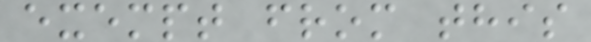exempt from this
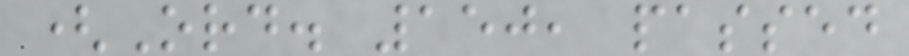(Ord. 150, passed
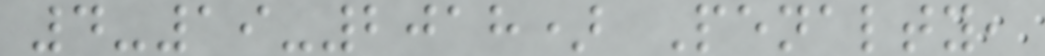4-19-2018) Penalty,
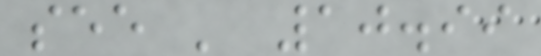see ' 10.99
